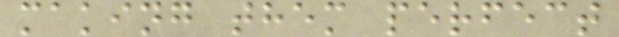making them perfect
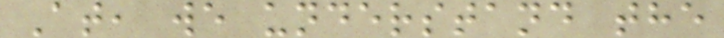At, we understand the
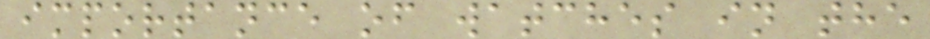importance of watches in the
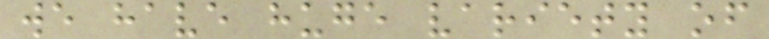we have huge variety of
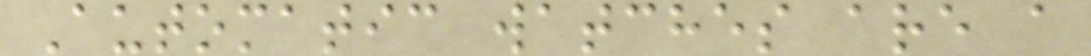Automatic watches are a
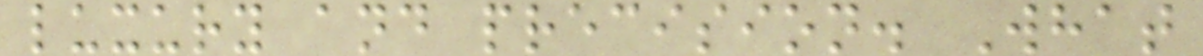luxury and precision. What
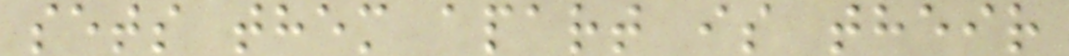sets them apart is their
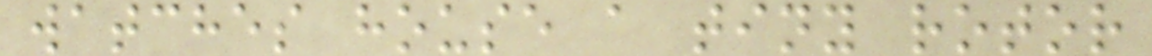watches house a tiny rotor
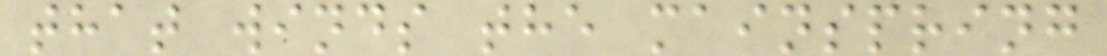that winds the mainspring
